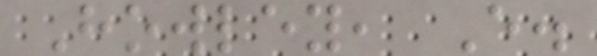Howley, E.
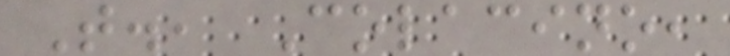T., Colacino,
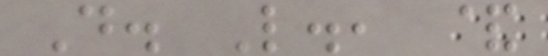D. L., &
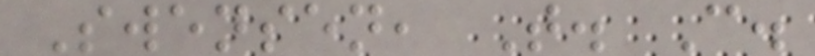Swensen, T. C.
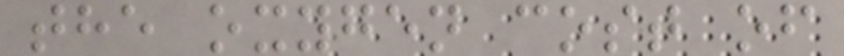the oxygen cost of
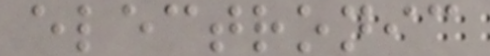electronic
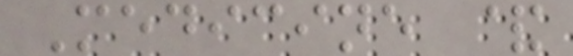Medicine &
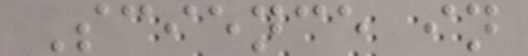Science in
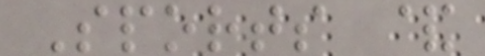Sports &
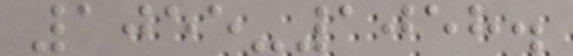1055-1058.
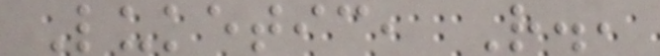Luketic, R.,
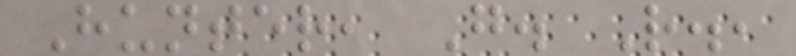Hunter, G. R.,
